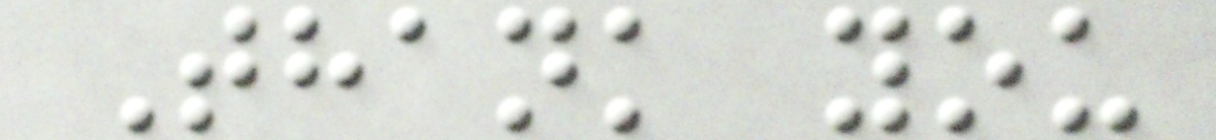Thank you
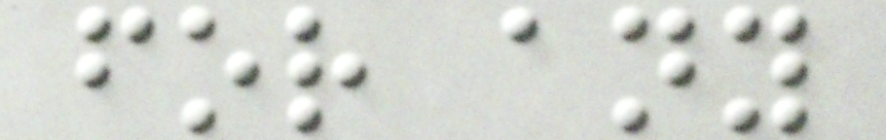for any
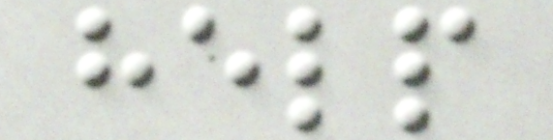help
